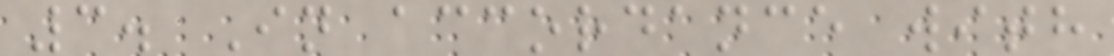3. In accordance with
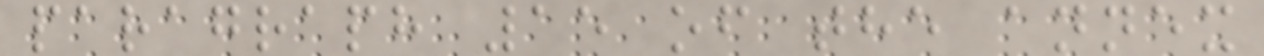paragraph 15 of the annex
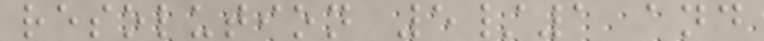resolution 5/1 and
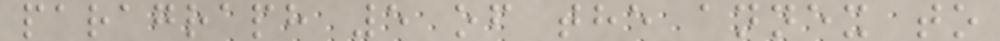paragraph 5 of the annex to
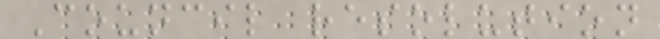Council resolution
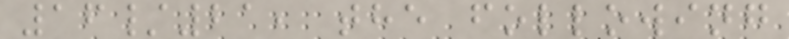16/21, the following
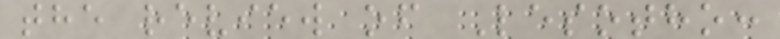the review of Lesotho:
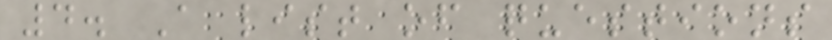4. A list of questions
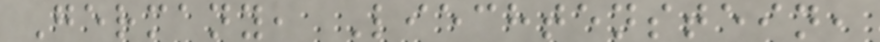Germany, Liechtenstein,
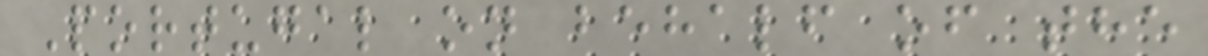Portugal on behalf of the
